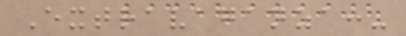Extravaganza:-
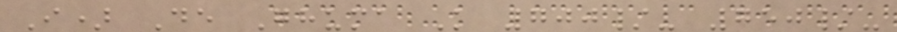I) De Ghuma K 700/- 750/-
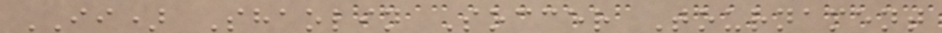II) Shaolin Soccer Tournament
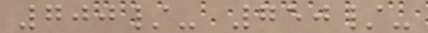700/- 750/-
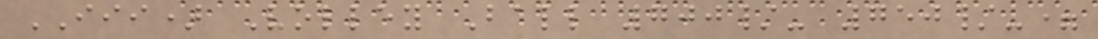III) Volley Ball 700/- 750/-=
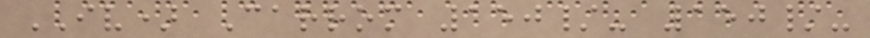IV) Carrom 150/- 150/-
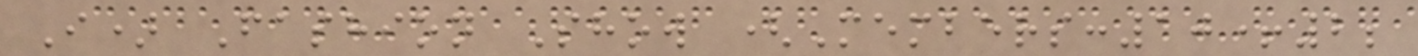I) Fashion Show (Members:10+2;
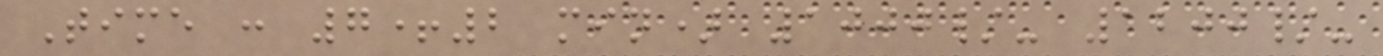Time : 7+2 min) 1000/- 1200/-
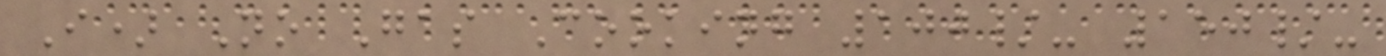I) No Gas Cooking 100/- 150/-
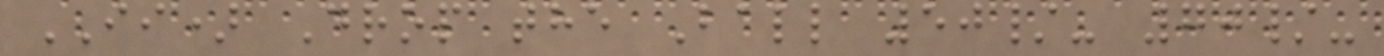II) Drop the Ball 50/- 70/-
